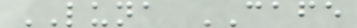LUNA CAFE
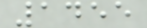1455
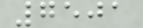7501
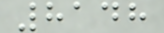8148
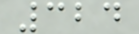324
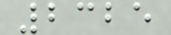2325
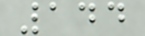144
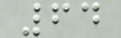64
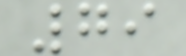79
